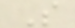S
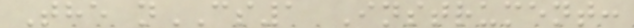The nCS1 Instrument:
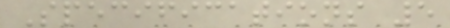Specifications 5
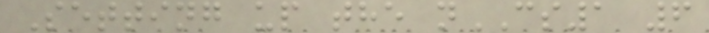Setting up the nCS1 6
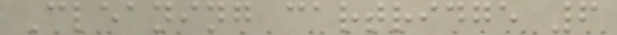Cleaning cartridge 6
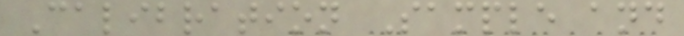Calibration Sample and
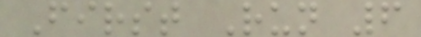First Run 6
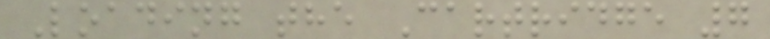Loading the Cartridge 7
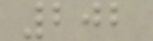202
